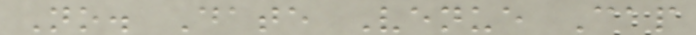No. Date Venue Cap
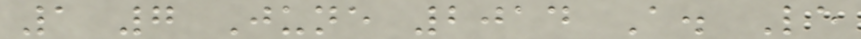1 7 June 2014 A. Le
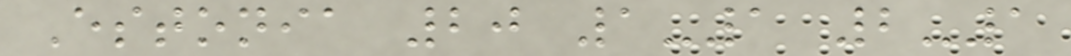Estonia 20 1-1 2-1
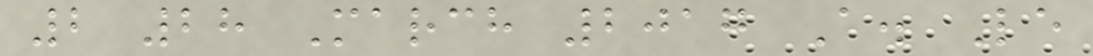2 28 March 2017 A. Le
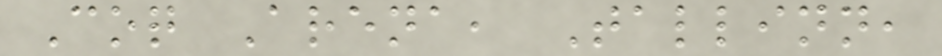Coq Arena, Tallinn,
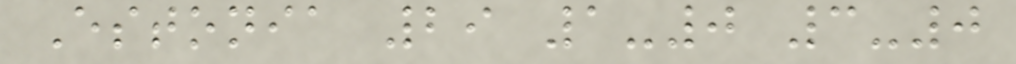Estonia 29 1-0 3-0
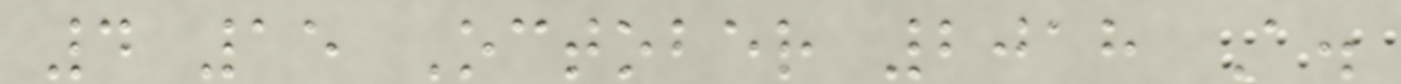4 15 October 2018 A.
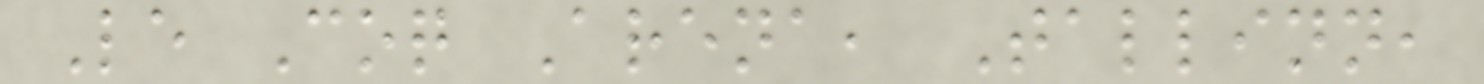Le Coq Arena, Tallinn,
